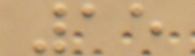15
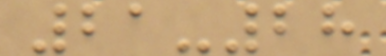21-28
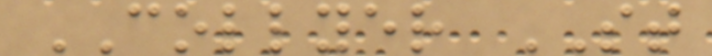COLLYER ST
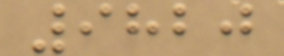9820
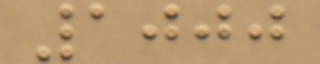1000
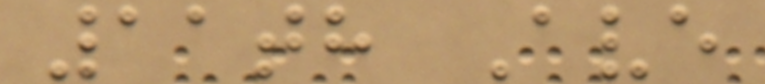11th Ave
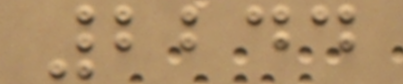2244
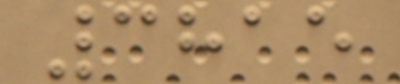3815
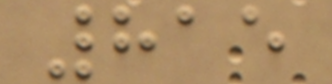815
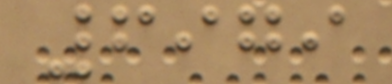6979
